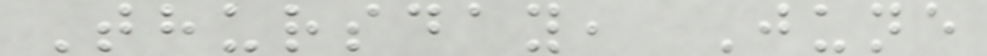Thursday, June
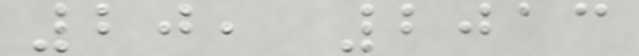20, 2013
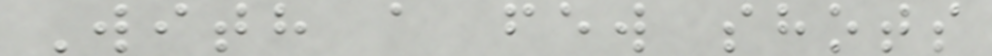With a few shots
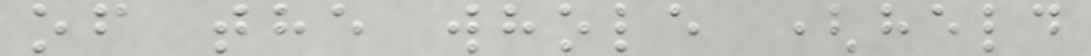of the whole (held
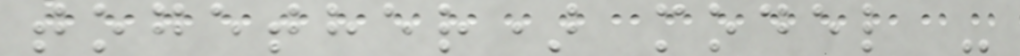together) model -
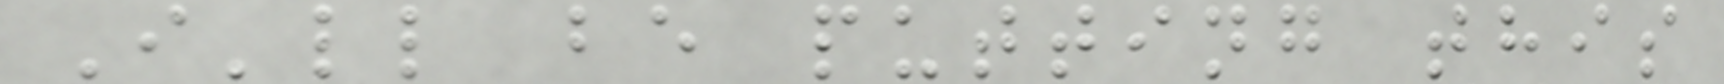I'll be putting this
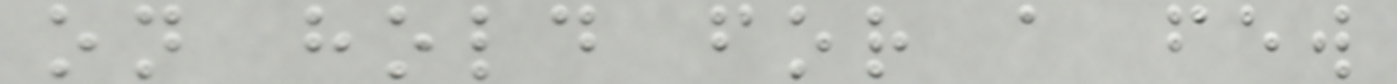on hold for a few
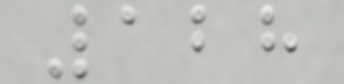128
